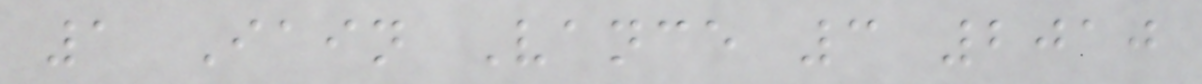1 Iain Vance 3 2010
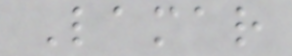Lamar
